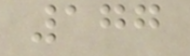177
